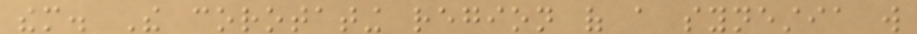them. The corotating region of a synestia will
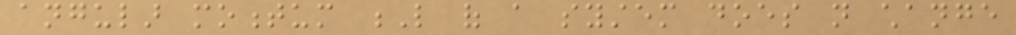angular momentum L of a system does not change
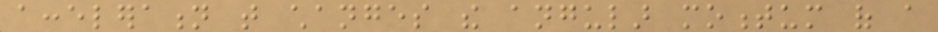acceleration that changes the angular momentum of a
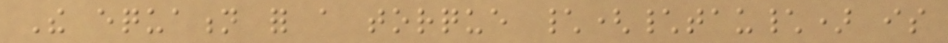The equation for a torque \(\tau\) is
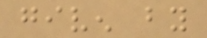given by
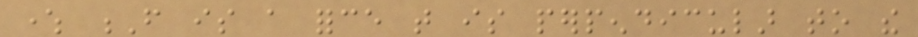where F is a force that is perpendicular to the
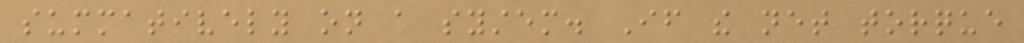summatively on a system. If the net torque
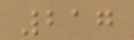217
